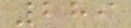289
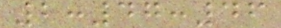2:47:46
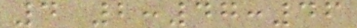4 2:47:46
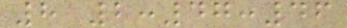8 2:47:46
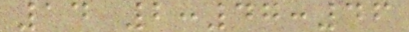14 2:47:46
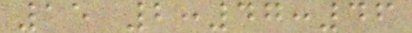15 2:47:46
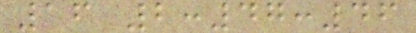16 2:47:46
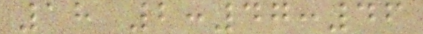18 2:47:46
